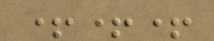+++
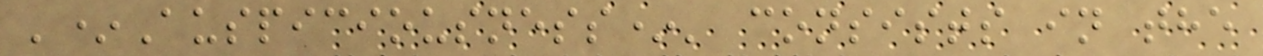'*Auspiciousness*' consists in the
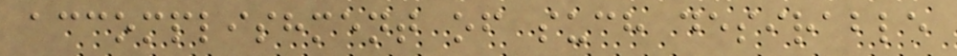accomplishment of such desirable
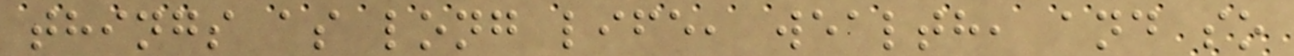things as long life, wealth, and so
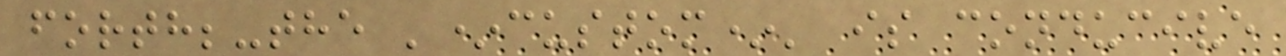forth;-the '*custom*' is conducive
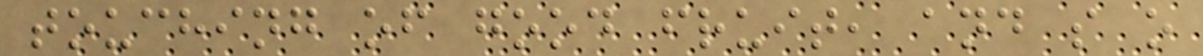touching of good fruit, and s o
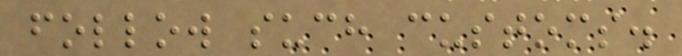follow such customs.
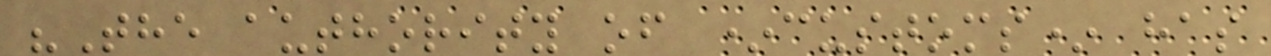"The authority of *customs* has
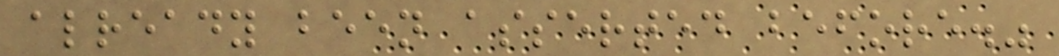already been asserted before."
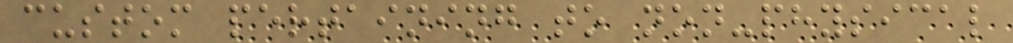custom pertaining to non-physical
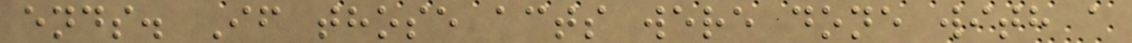ends. If those acts were done with a
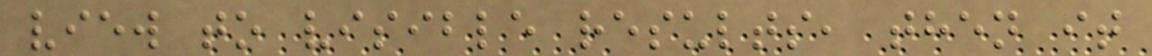view to visible results, then it
